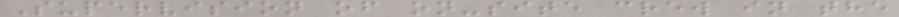Supervision of on-site crew in the
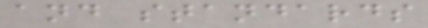and standards
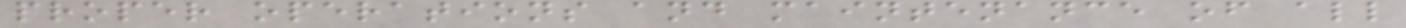proper operations and maintenance of all
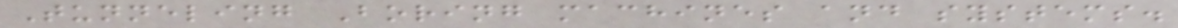Tunneling Boring machines and systems.
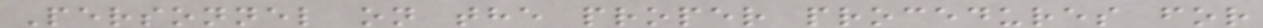Personnel on the proper procedures for
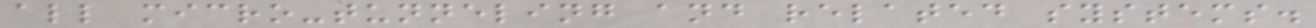all micro-tunneling and related systems.
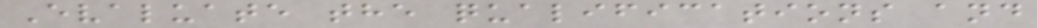Evaluate the qualifications and
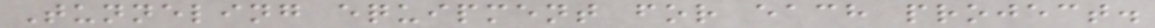Tunneling equipment for each project.
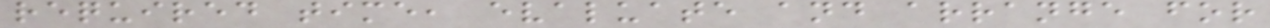required time, evaluate and arrange for
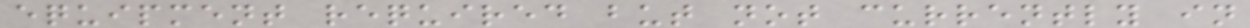equipment required but not currently in
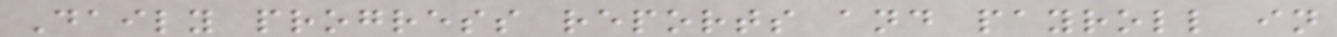Daily progress reports and payroll in
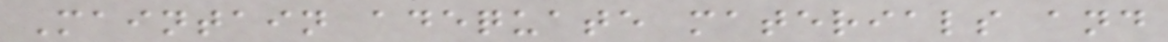Maintain adequate materials and
